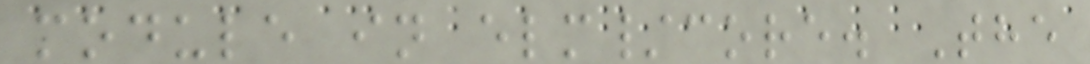module in elm/core. The
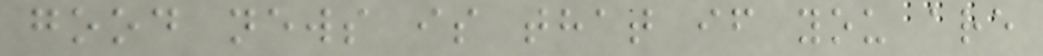good news is that if you are
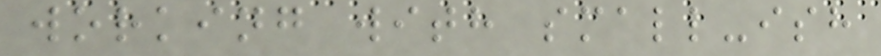working with small-ish
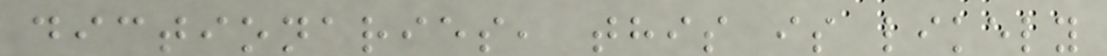dictionaries, this is likely
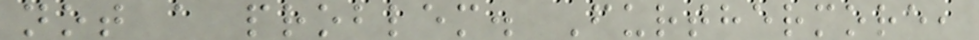not a problem. Furthermore,
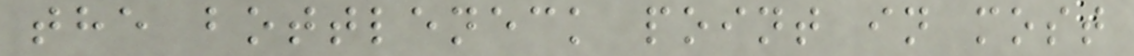the bottleneck point in most
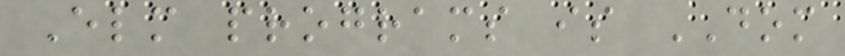Elm programs is DOM
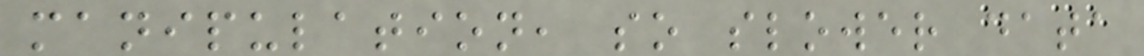manipulation, so slower data
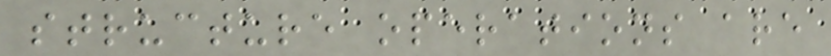structure operations are
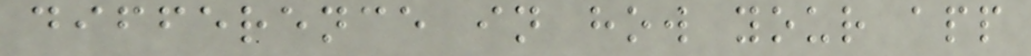difference in how your app
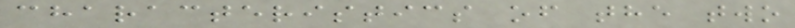characteristics of the two
